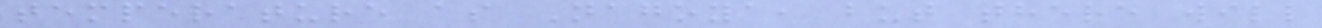temperature as Nagoya, but there will
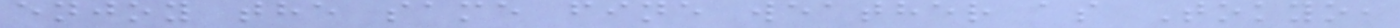enjoy the same fine weather as Tokyo,
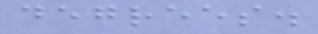degrees.
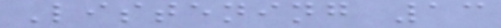Listening 13
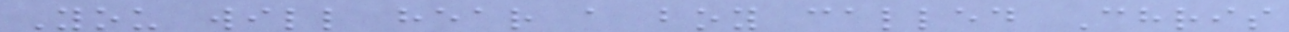You will hear a boy called Chris
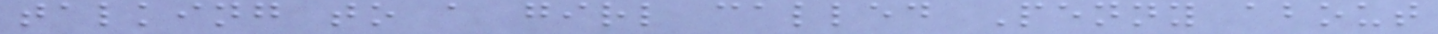talking to a girl called Penny about
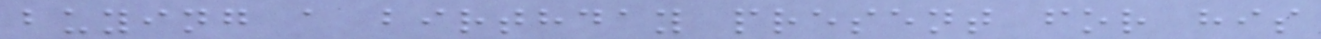buying a birthday present for his
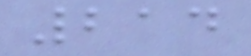214
